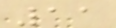11
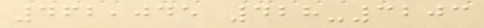462,045 428-3203
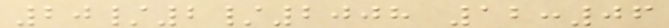20/2/2008 12:06
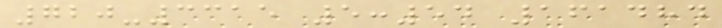720-3315 5:54 161484
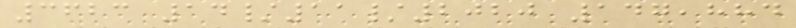3623 14/11/2020 147,884
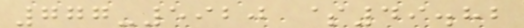777-5920 $49.82
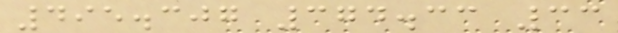495.307 374.33 33
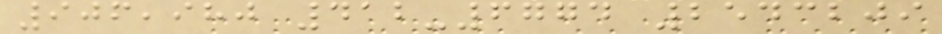906,980 412-6774 2543209
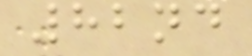82nd
